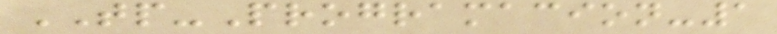TP-Programacion-1
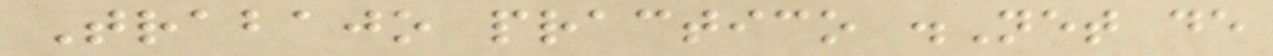Trabajo practico .Net de
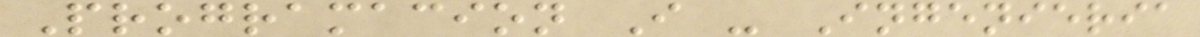Programacion I - Ingenieria
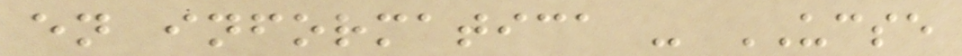en informatica - UCSE
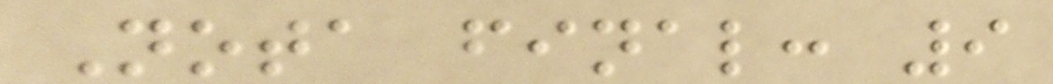Nota final: 9
